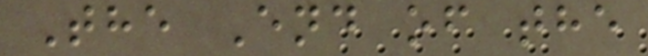The End of the
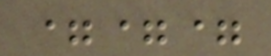===
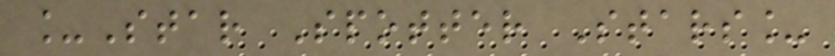_Star Spotter Stars_
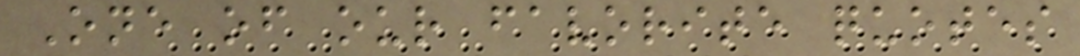One of our favorite quotes
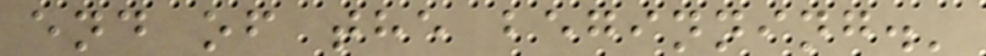end of the beginning.'
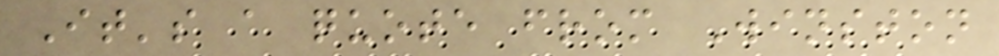It's a quote from Winston
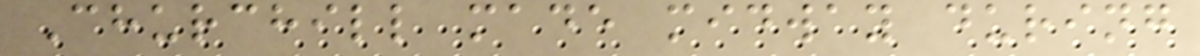Churchill made midway during
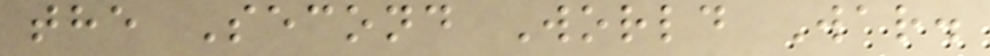the Second World War.
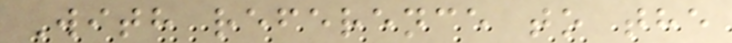With reference to the
